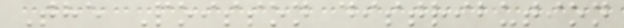The Poisson distribution
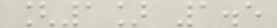[1] 1.5
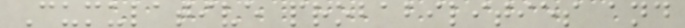Cumulative probabilities and
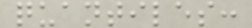quantiles:
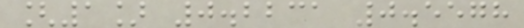[1] 0.2231 0.5578
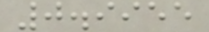0.9955
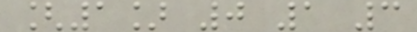[1] 0 1 3
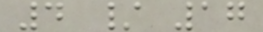4 / 17
